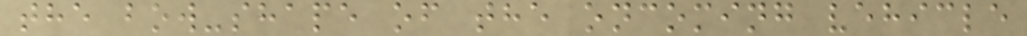the bow-shape of the oncoming vehicle
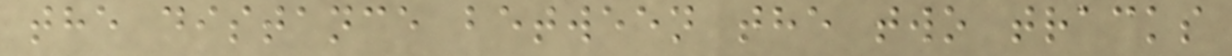the distance between the two tracks
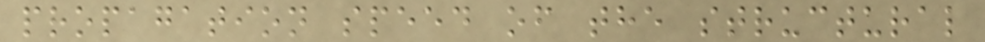propagation speed of the structural
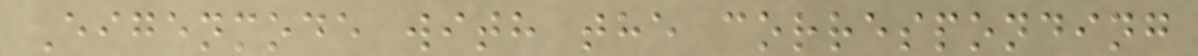Eigenmode with the corresponding
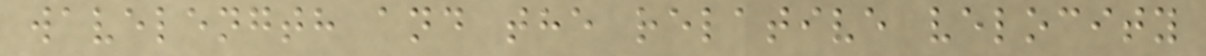wavelength and the relative velocity
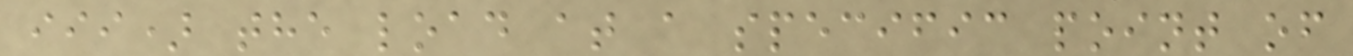iii) the load at a specific point of
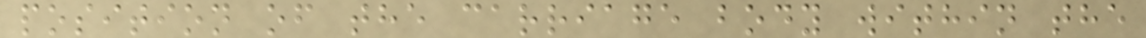position of the carriage body within the
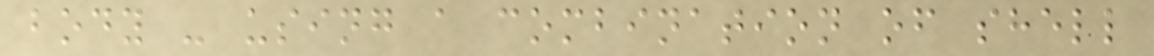body - using a combination of shell
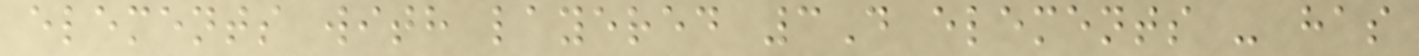elements with layered 3D elements - has
